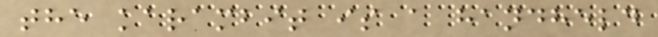the karambit is a handheld
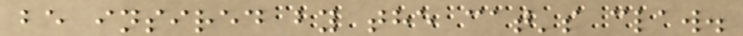be insired by the cat's claw.
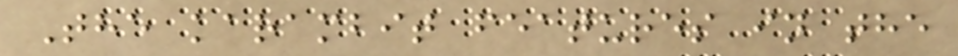The karambit features in the
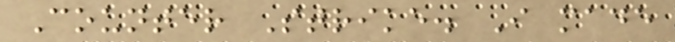Counter Strike. I made
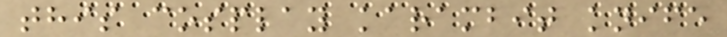this cosplay karambit knife
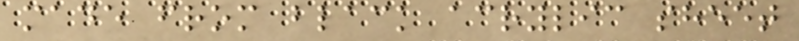made from black acrylic sheet
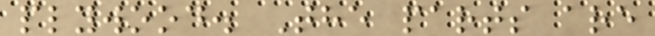plywood. The parts are
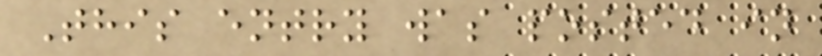This entry was posted in
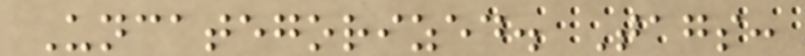Uncategorized. Tags:
